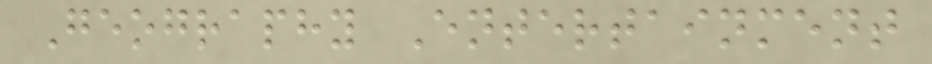Geography Entertainment
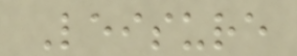Leisure
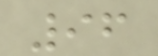96
